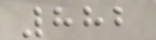882
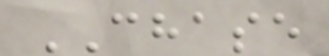CHASE
